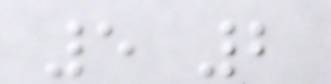5 2
